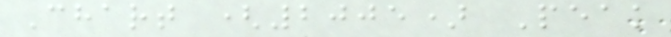Chart (2005) Peak
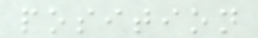position
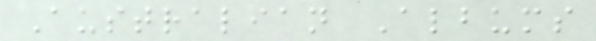Australian Albums
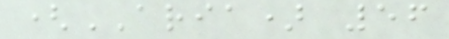(ARIA) 56
